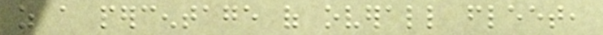as a percentage of overall fleet,
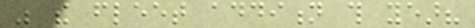was the fleet addition this year?
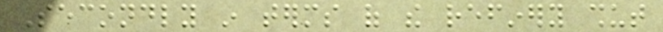Secondly in terms of the refinery shut
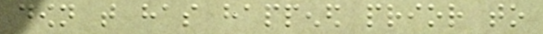down that has happened prior to
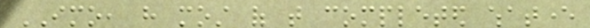IMO, have most of that completed whatever
